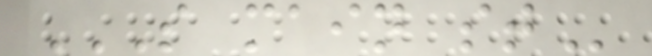S MAIN ST
